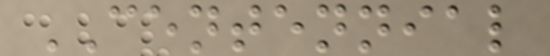CENTENNIAL
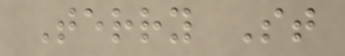Terry St
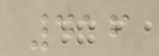416
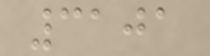3101
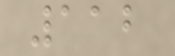112
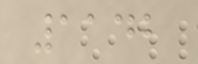1142
